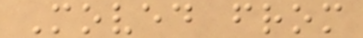Moved from
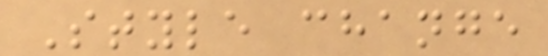Style change
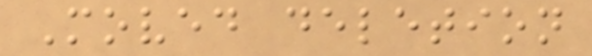Moved deletion
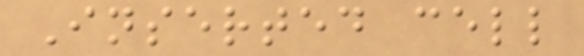Inserted cell
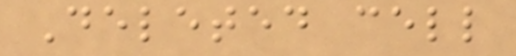Deleted cell
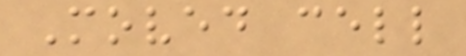Moved cell
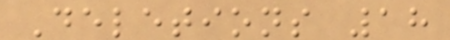Deletions 18
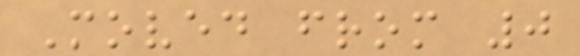Moved from 0
